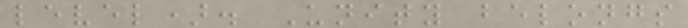level). Unity belongs
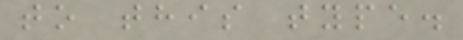to this type.
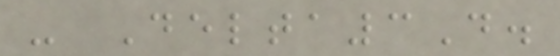- Delta3D.
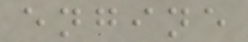engine
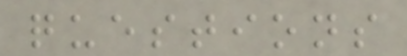questions
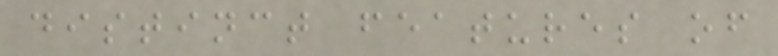distinct features of
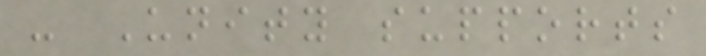- Unity supports
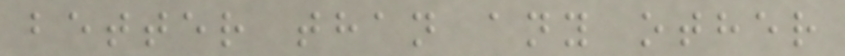better than any other
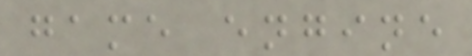game engine
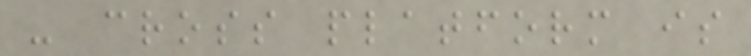- cross platform is
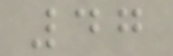47
